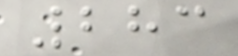283
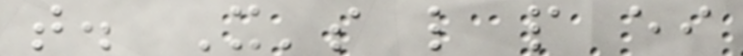that. It's like people either
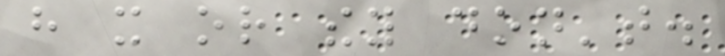have it or they don't.
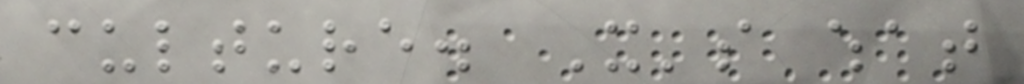culture. It's what
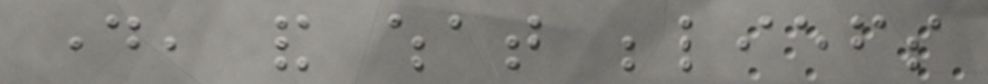day, and what beliefs
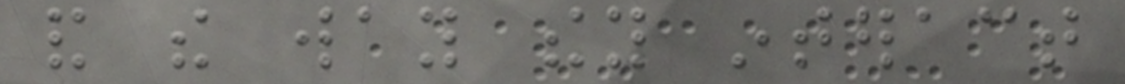and the way they interact
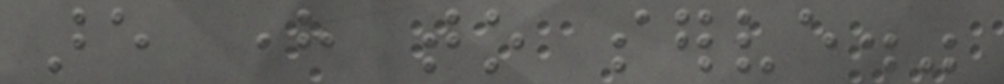are here to serve."
